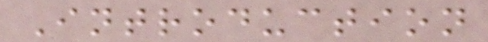Introduction
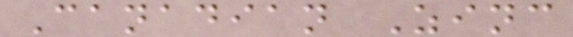Canadian Zinc
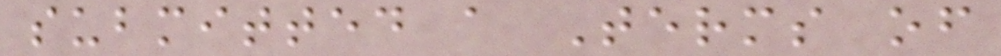submitted a Terms of
